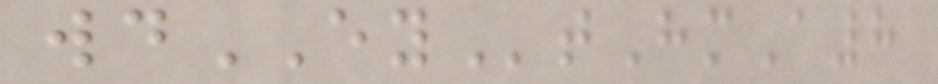wdEYtHmA8
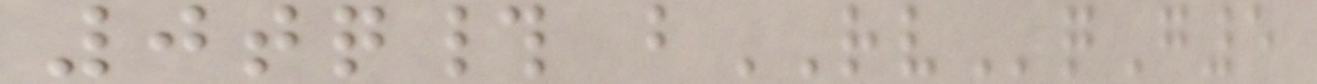0tq# bRVqG5
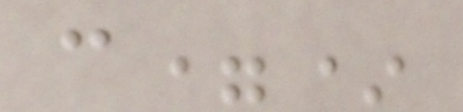c=*
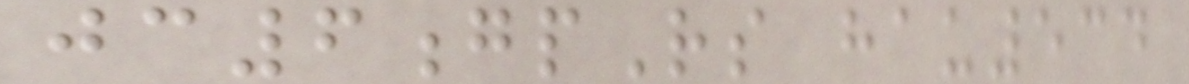jc6gpRs hau534
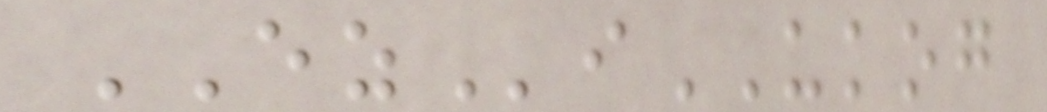EZiUKOG
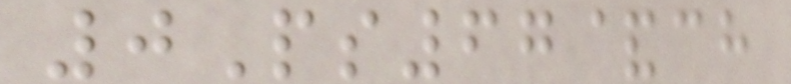0Ps67&ch
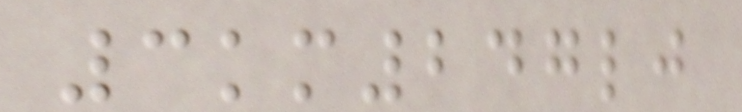3km247lj
